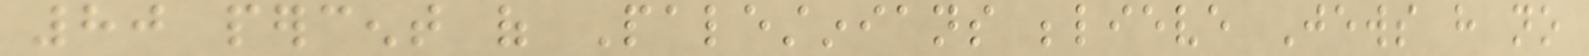80 percent of Palestinians believe Jews have no
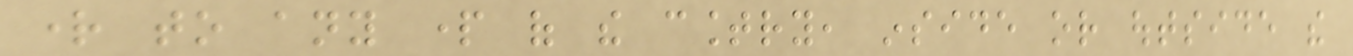right to any part of the country, inside or outside the
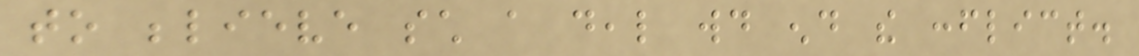to believe such a deal would end the conflict.
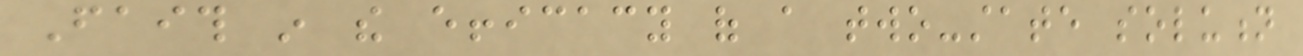Faith in the efficacy of a two-state solution
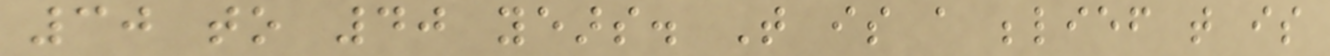30 to 40 years. That is a belief that is
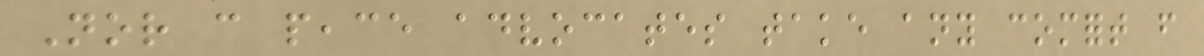Nor can peace advocates take any comfort from
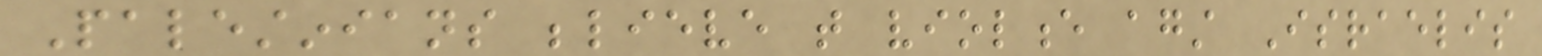Palestinians believe that violence against Israelis
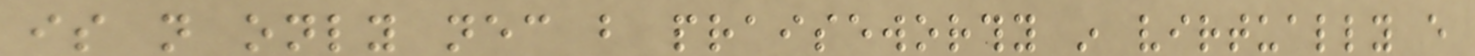is not only necessary but praiseworthy in virtually every
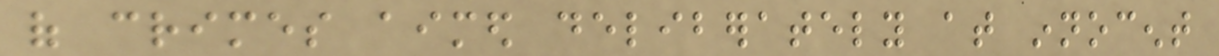of crimes aimed deliberately at innocent
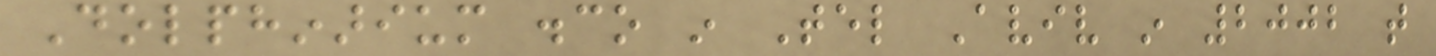Dolphinarium disco in Tel Aviv in 2002 that
